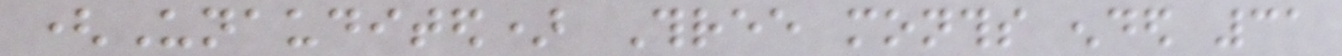(Unaudited) Three months ended 31
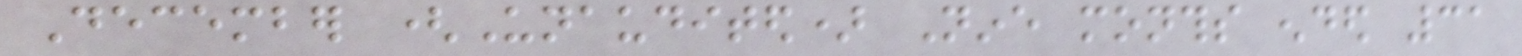December (Unaudited) Nine months ended 31
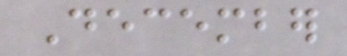December
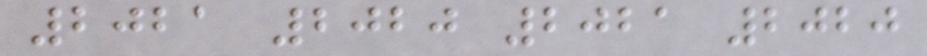2021 2020 2021 2020
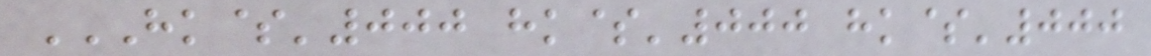HK$'000 HK$'000 HK$'000
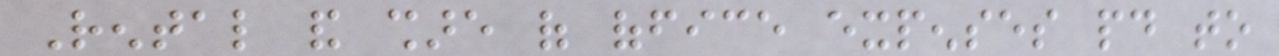Rental and share of office expenses paid to
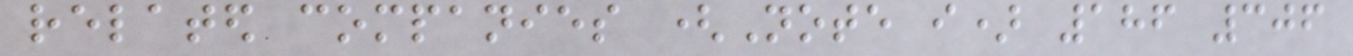related companies (Note i) 186 306
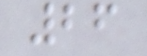26
